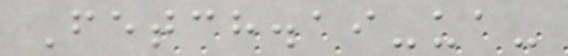Fetch.ai-ua-
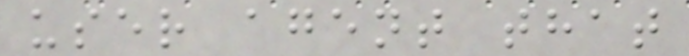user agent that
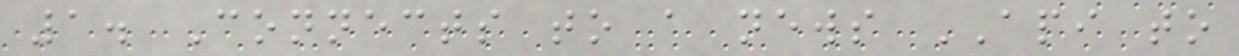1. Connects to a news API to
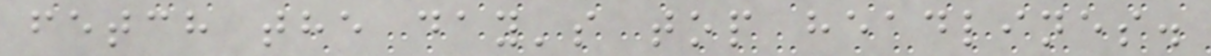fetch the day's top headlines.
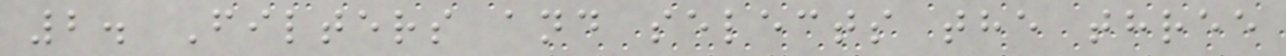2. Filters and selects the three
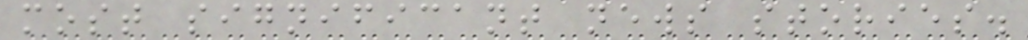most significant news stories.
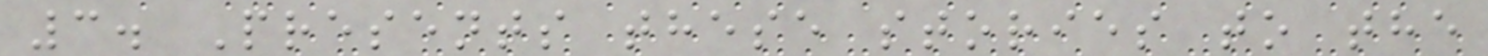3. Presents these stories to the
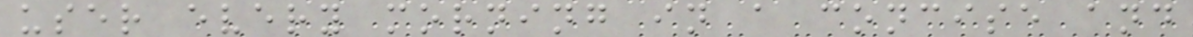user every morning in a concise and
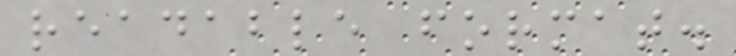readable format.
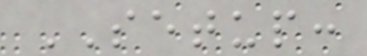SETUP:
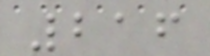216
